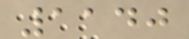1140
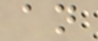an
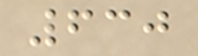630
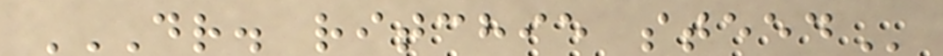DR. RITCHIE STEED
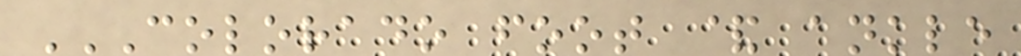COLORADO FOOT & ANKLE
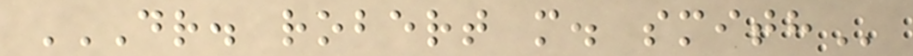DR. ROBERT M. SMITH
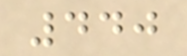440
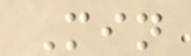Min
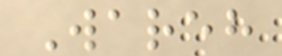Wareh
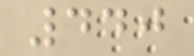440
